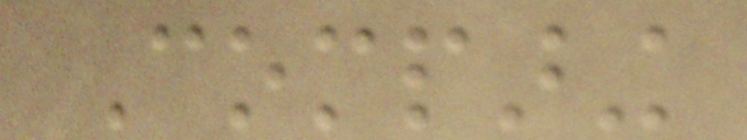Comparing
